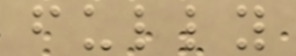fully
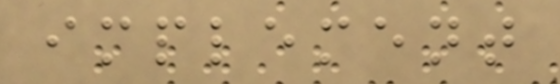implement
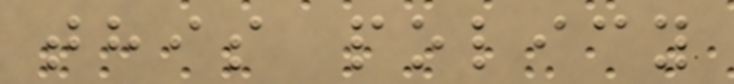this policy
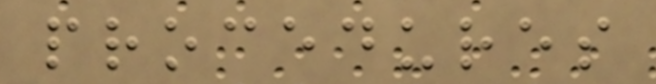procedures
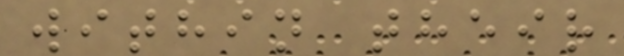within their
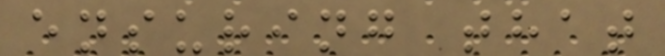ensuring that
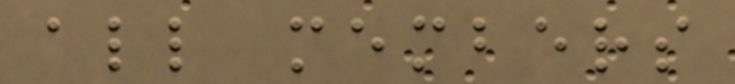all members
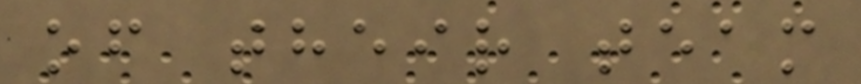of their team
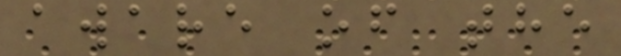aware of the
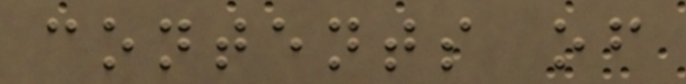contents of
